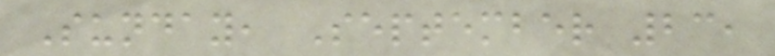Sunday, September 23,
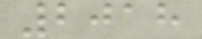2018
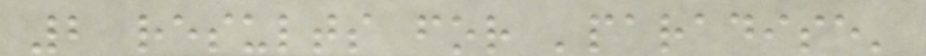2 results for 'paradise'
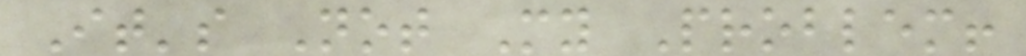It's Not My Problem!
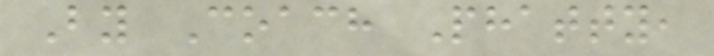By Coach Phatty,
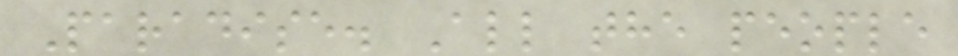Paradise. All the people
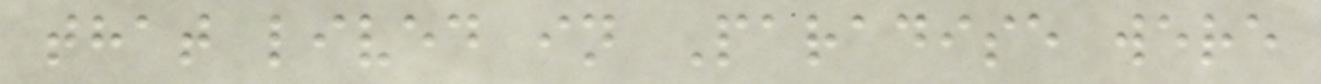that lived in Paradise were
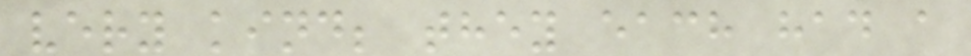very kind; they each had a
